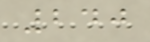240
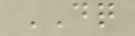DQ
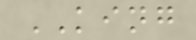KING
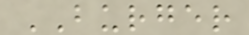BURGER
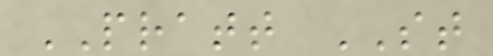PRATT ST
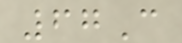67C
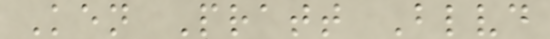Ken Pratt Blvd
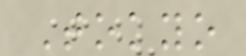Tokyo
